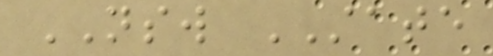NSW STATE
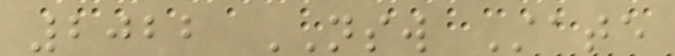2022 NSW State
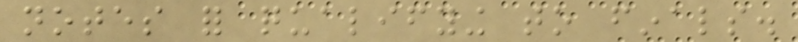notes for qualifying to finals.
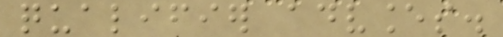qualifier advances.
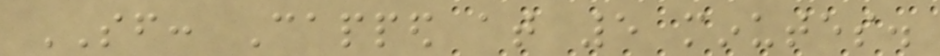SF: Capped at 5 minutes.
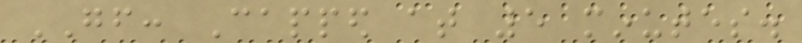GF: Capped at 5 minutes.
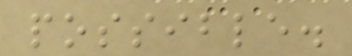possible.
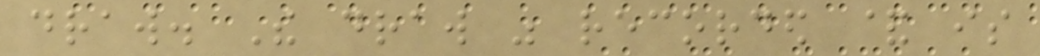draw. The draw was recorded & is
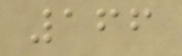166
